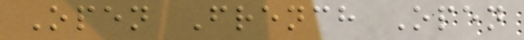Open French Open
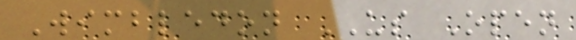Wimbledon US Open
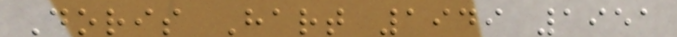Doris Hart 1949 1951
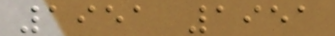1951 1951
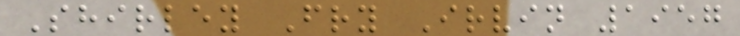Shirley Fry Irvin 1957
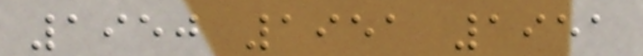1950 1951 1951
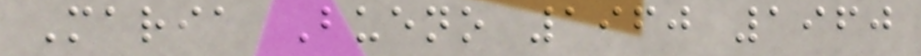Maria Bueno 1960 1960
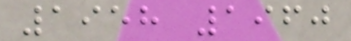1958 1960
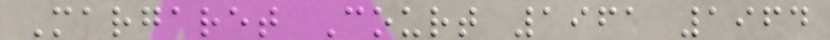Margaret Court 1961 1964
